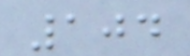104
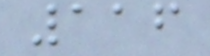116
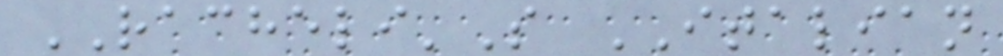RACHELI'S ITALIAN
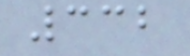332
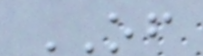OF
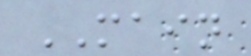MAIN
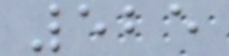525
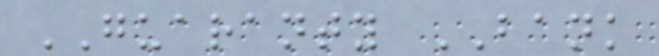GUARANTY BANK
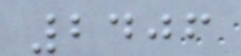2406
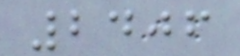2406
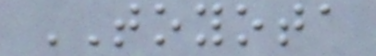TOYOTA
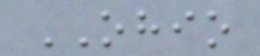OHIO
